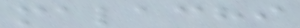malachi
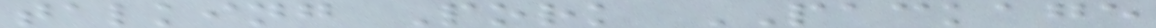talking Pork PACKAGE
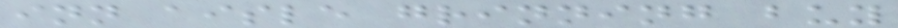inn aisle grinning buy
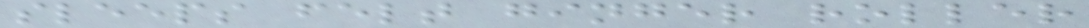sleeps felt ginger roller
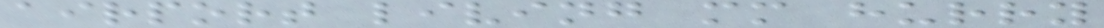airport living mm hurry
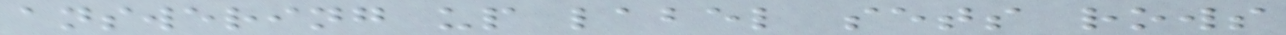answering up label sets rows
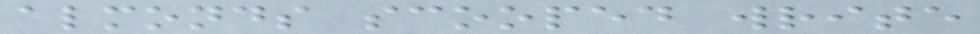almonds scooped write
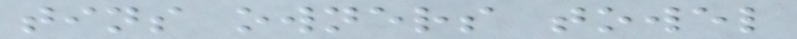tins owners towel
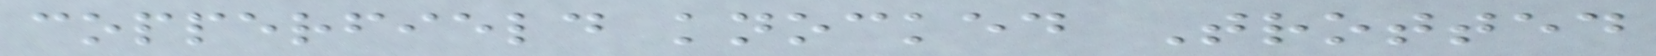copperfield knocked Trotted
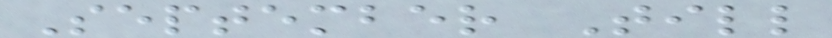September Till
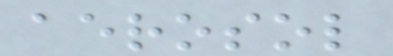aerosol
